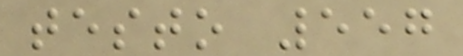testo 557
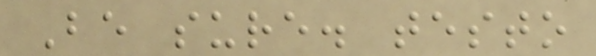Be sure. testo
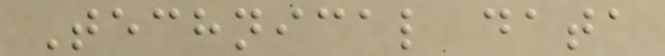Technical data
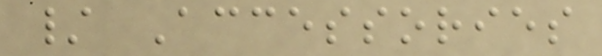/ Accessories
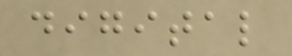digital
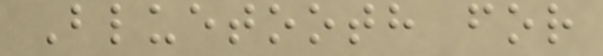Bluetooth for
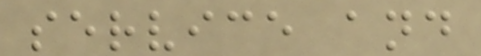service and
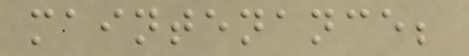maintenance;
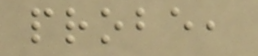probe,
